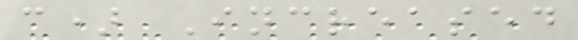c) Increased
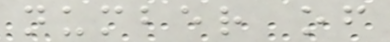number of
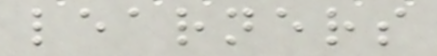learners
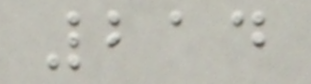214
